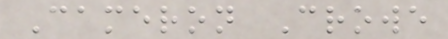Cameron Crowe
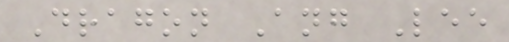Dragon Ang Lee
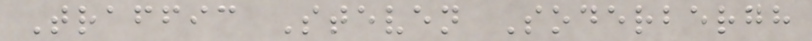Traffic Steven Soderbergh
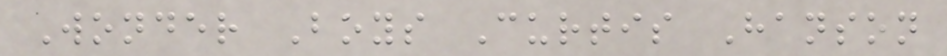Wonder Boys Curtis Hanson
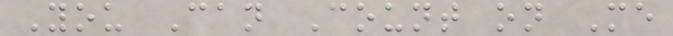You Can Count on Me
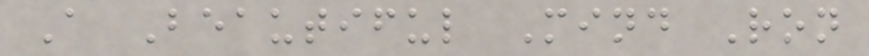A Beautiful Mind Ron
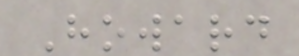Howard
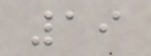19
